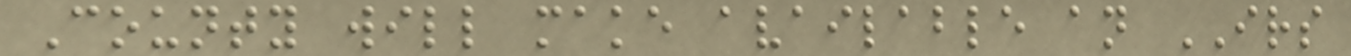County will make available an IRS
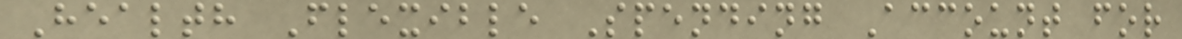Health Flexible Spending Account for
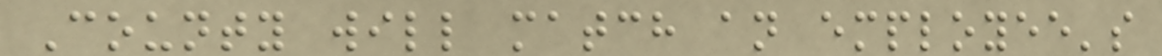County will match an employee's
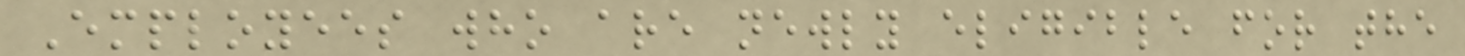Employees who are newly eligible for the
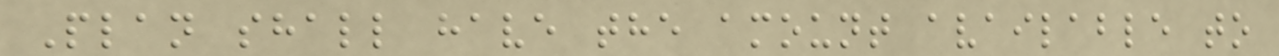Plan shall have the amount available to
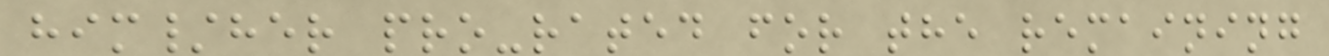him/her pro-rated for the remaining
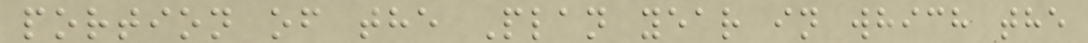portion of the Plan year in which the
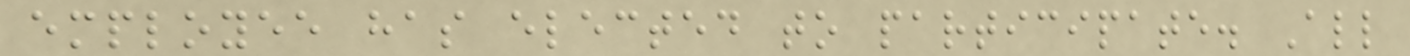employee has elected to participate. All
